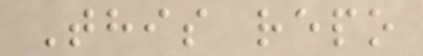This repo
